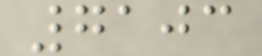7103
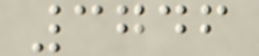3746
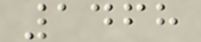1468
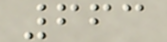663
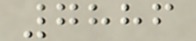7886
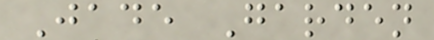Jade Garden
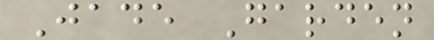Jade Garden
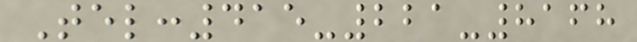Tel:415-221-8168
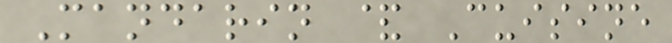Mandarin & Cuisine
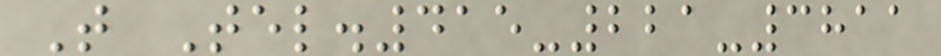T Tel.415-221-3811
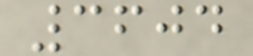3604
